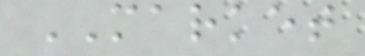MARKET
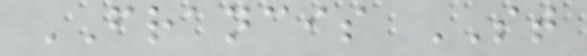FRANCIS ST
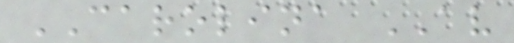CAROLINA AV
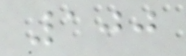100
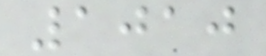1010
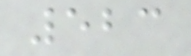523
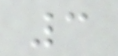3
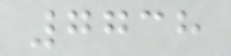7738
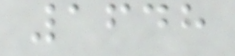1648
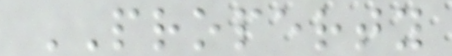PROPERTY
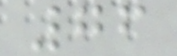76
